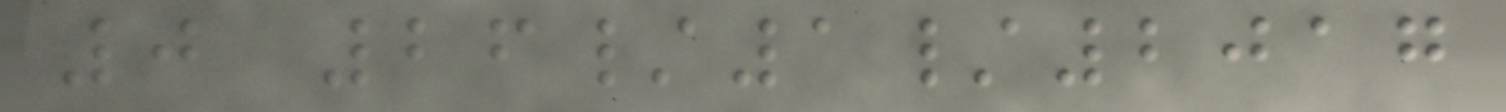0 26/1/2017
